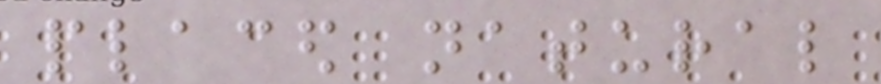placed natural
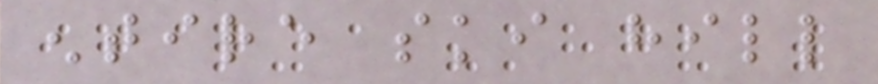entire ski hill
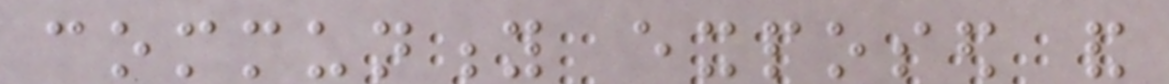community exposed and
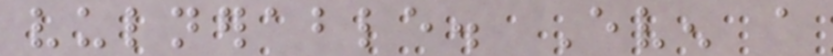vulnerable. Even a
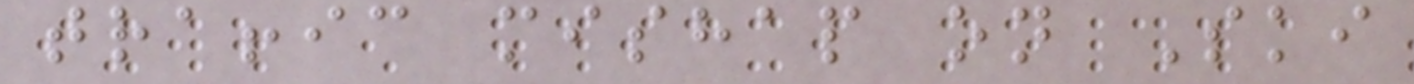traffic mishap on Ski
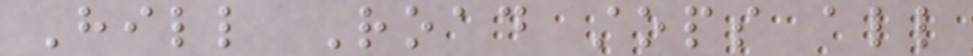Hill Road stops all
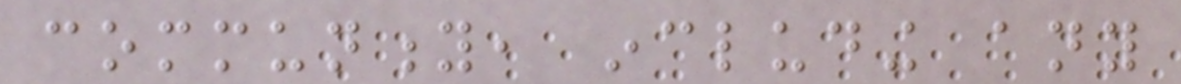community, including any
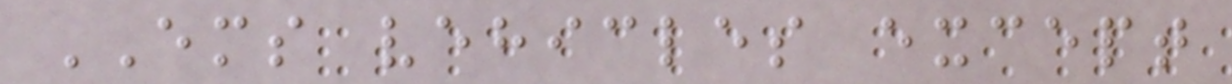EMS vehicles except
